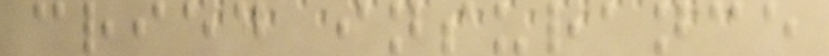cried insurance
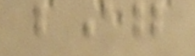big
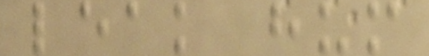leak hum
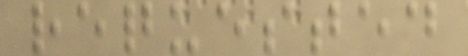requested
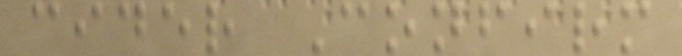cider Confirm
